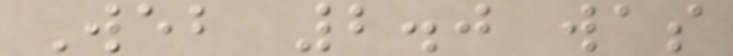Web 2.0 was
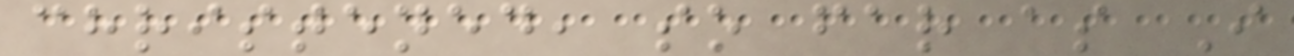christened, so far as I
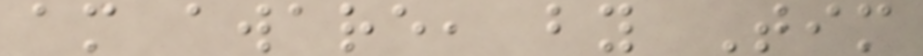am aware, by Tim
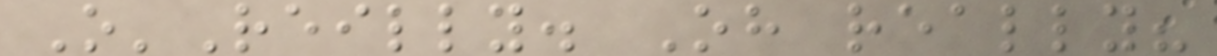O'Reilly. Oh really?
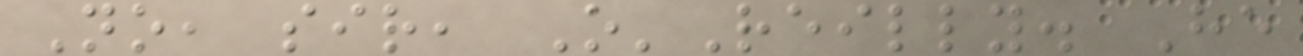No, sir, O'Reilly. He
